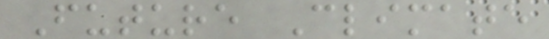Future Climate
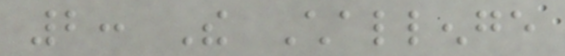2: The Challenge
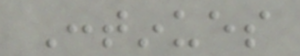Continues
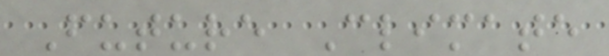Future Climate
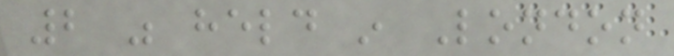2 was held in London
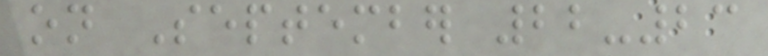on September 22-23
